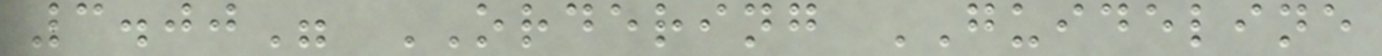3.00" ORDERING GUIDELINE
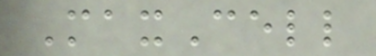MaxCell
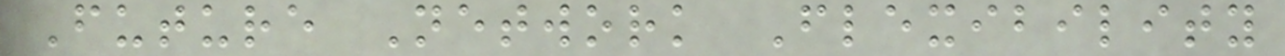Future Network Flexibility
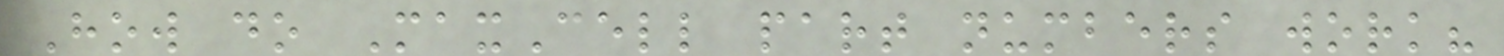How do MaxCell part numbers work?
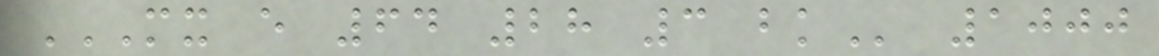MX E 64 28 3 BK 1000
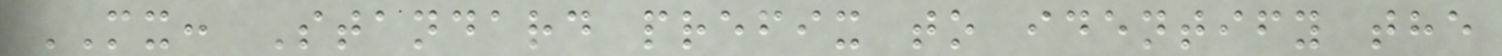MX: Standard prefix to identify the
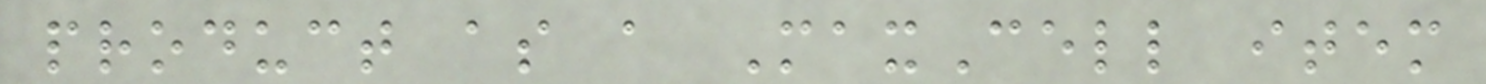product as a MaxCell item
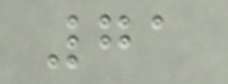71
